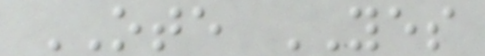OTE YES
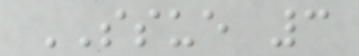SSUE 3
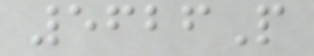5626P
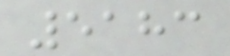5183
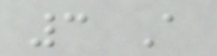3 A
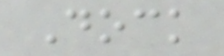Dock
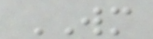WM
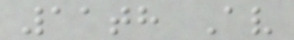11th Av
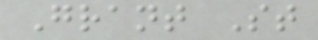Grant St
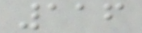116
